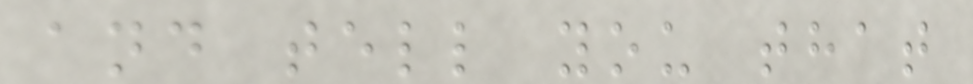and tell you that
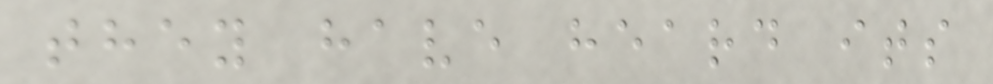they have heard its
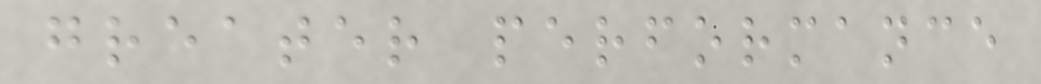greater performance
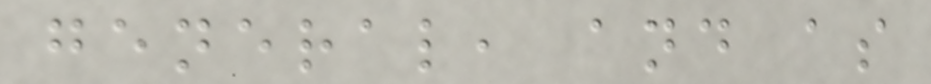general, and as
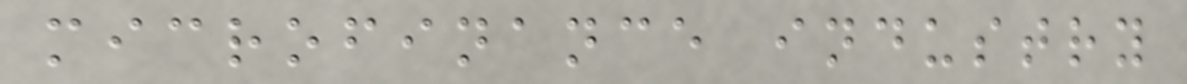microfinance industry
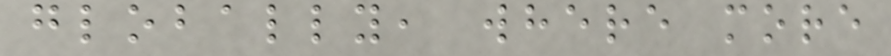globally, where more
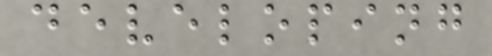developing
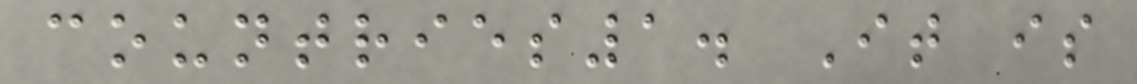countries1. It is
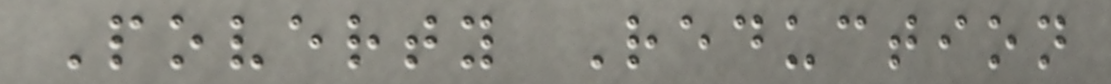Poverty Reduction
